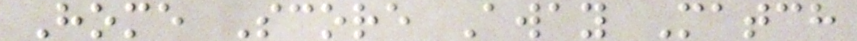Home Score Away Match
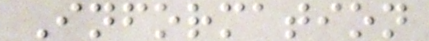Information
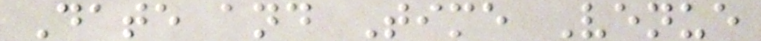Date and Time Venue
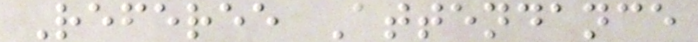Referee Attendance
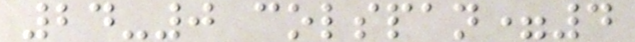24-0 colspan=4
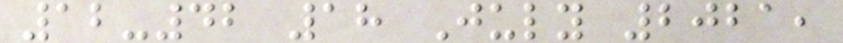12-42 18 July 2021,
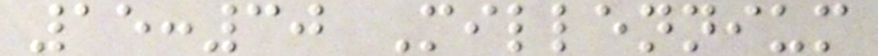15:30 Millennium
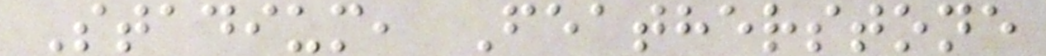Stadium, Featherstone
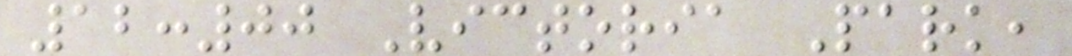12:00 Victoria Park,
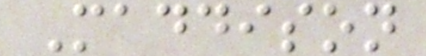Maddison
